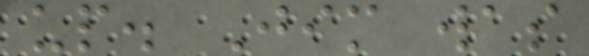up. Jim was
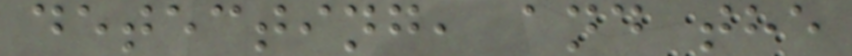detecting, and the
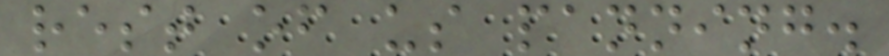rest of us panning.
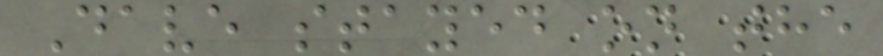Dave stayed on the
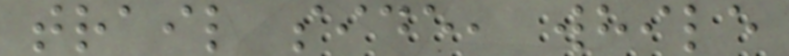trail side, while
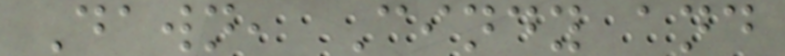Dawn, Cindy and
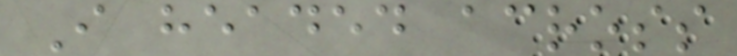I headed across
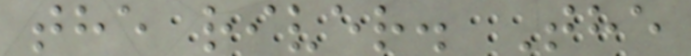the river. The
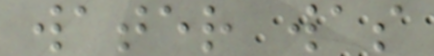water was
